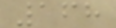168
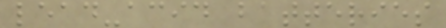lead-acid batteries
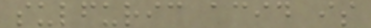sulfuric acid is
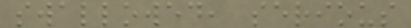swallowed, serious
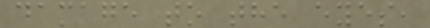damage to the eyes,
